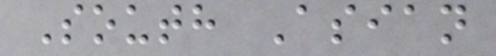South Asian
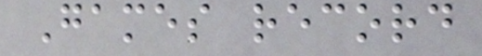Games record
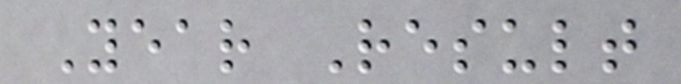Year Result
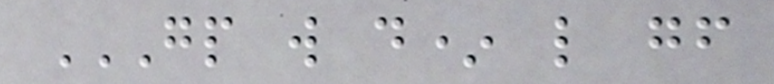GP W D* L GF
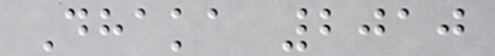Dhaka 2010
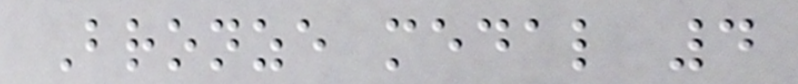Bronze medal 4
